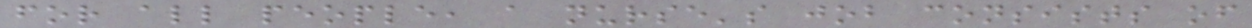for all people, a nurse's job consists of
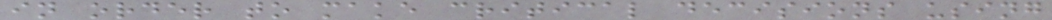in order to make critical decisions using
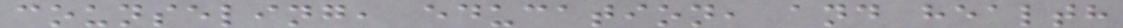counseling, education, and health
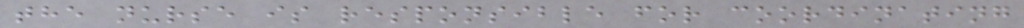the nurse is responsible for coordinating
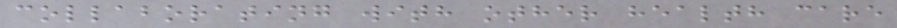collaborating with other health care
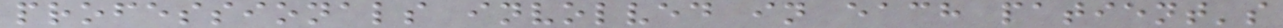professionals involved in each patient's
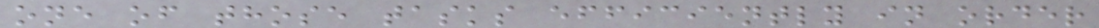one of those tasks efficiently in order
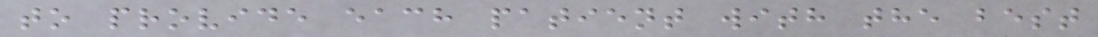to provide each patient with the best
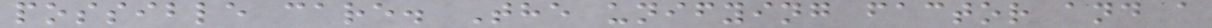possible care. The unifying factor and a
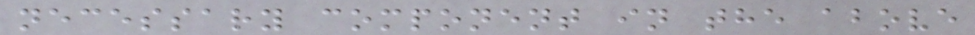necessary component in the above
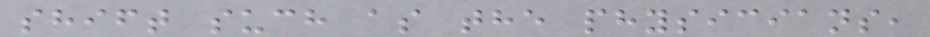shift such as the physicians,
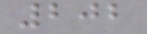202
